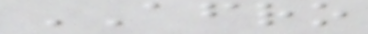AFRO
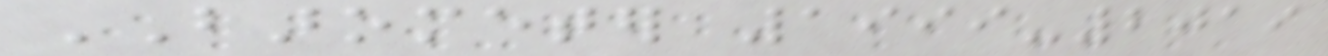BAROMETER 1999-2019
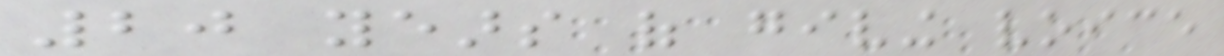20 years of giving voice
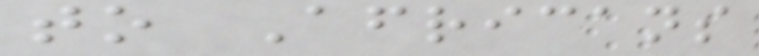to Africans
